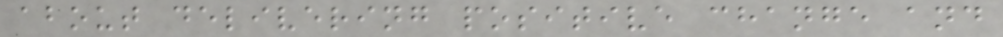about delivering positive change and
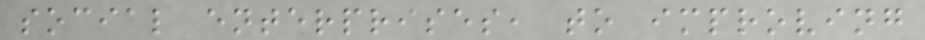social enterprises, to improving
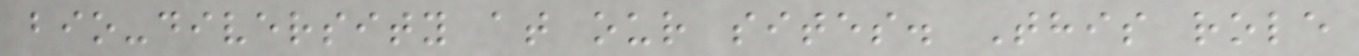bio-diversity at our sites. This role
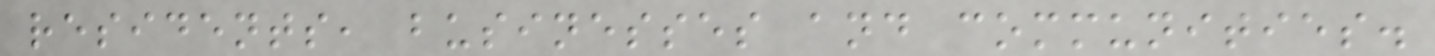residents, businesses and communities.
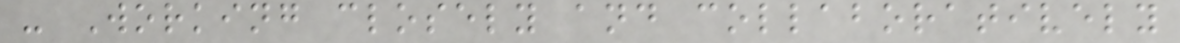- Working closely and collaboratively
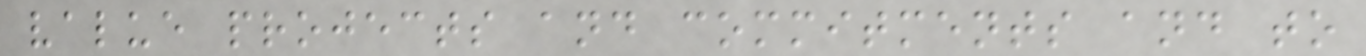value projects and commitments and to
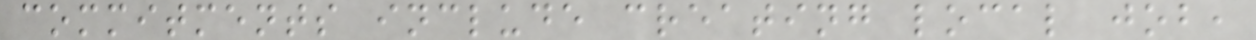commitments include creating local job,
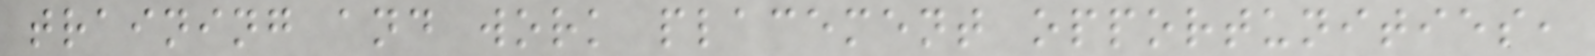training and work placement opportunities,
